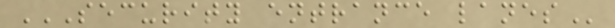SECURITY ENTRANCE LANES
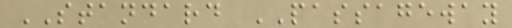STANDARD PASSAGEWAY
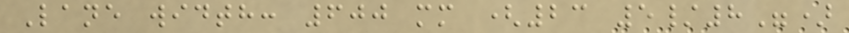Lane width: 600 mm (23 5/8")
